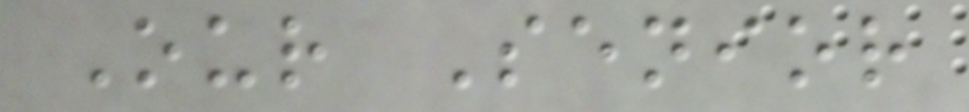Our Senior
